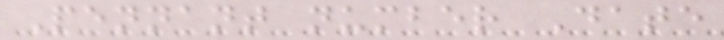Pennant number Date
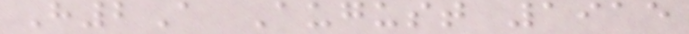H2A August 1915
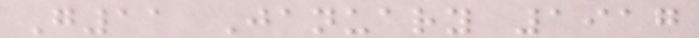G11 January 1917
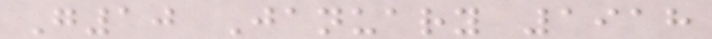G10 January 1918
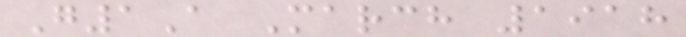G1A March 1918
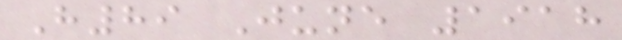H89 June 1918
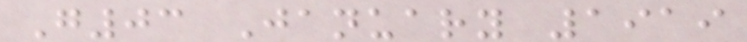G03 January 1919
